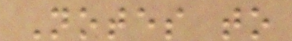Notes to
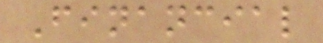Financial
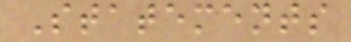Statements
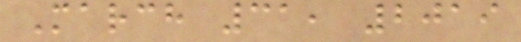March 31, 2019
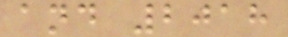and 2018
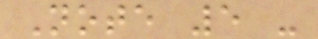Note 5 -
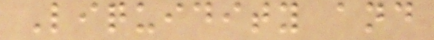Liquidity and
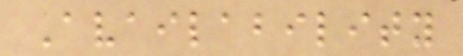Availability
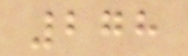278
